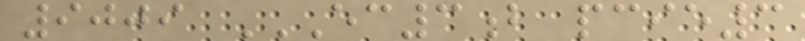9009 EC3B PCIE3
